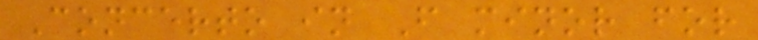Concerto in F minor for
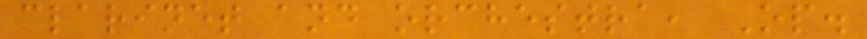clarinet and orchestra, Op.
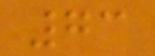73
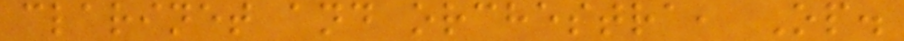clarinet and orchestra, Op.
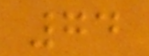74
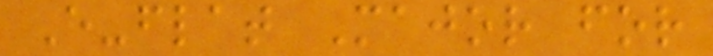E-flat Major for
